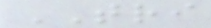TRI
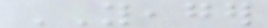YEAGER
